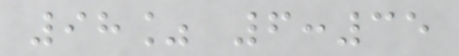98% 6:35
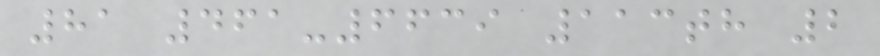81 461-6639 113th 2
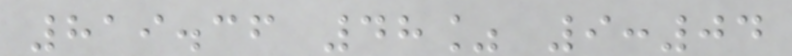819.36 48% 9:04
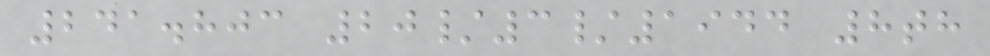241.803 20/3/1944 8th
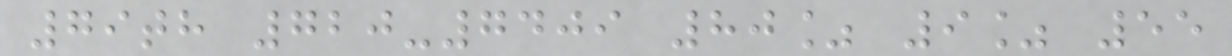79th 720-7409 80% 9% 55
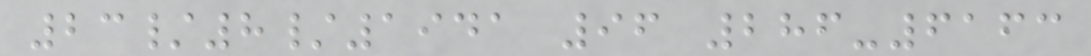23/8/1941 96 286-6163
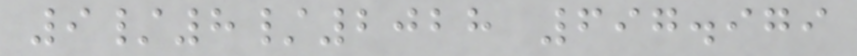9/8/2028 697.979
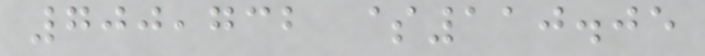700,732 $110.05
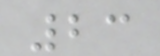23
